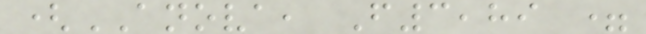(ANOVA, F3,89 =
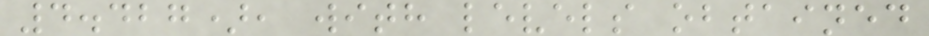4.427), with levels obtained
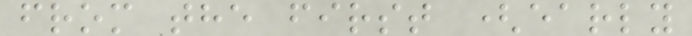from the first (early
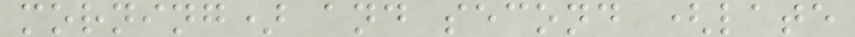morning) and second (late
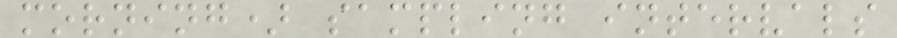morning) sampling intervals
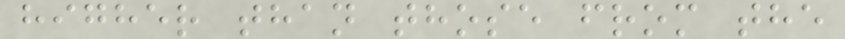higher than those from the
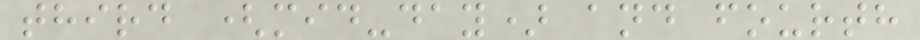third (mid-day) and fourth
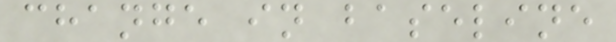change in baseline
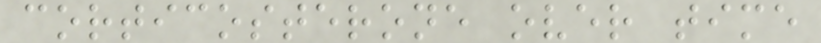corticosterone over time
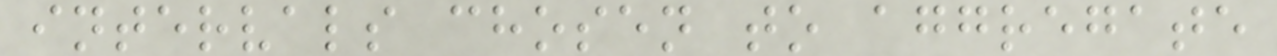intervals chosen to aggregate
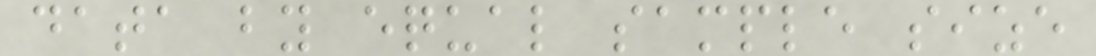data by equal sample size
